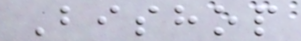Bishop
